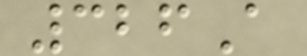326A
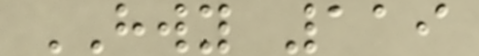HWY 119
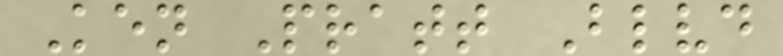Ken Pratt Blvd
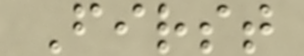First
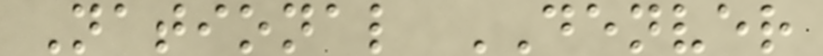National DENVER
